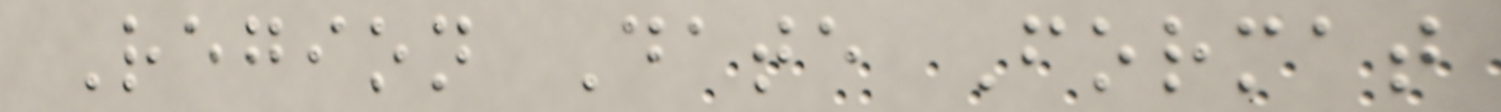Region Date Format
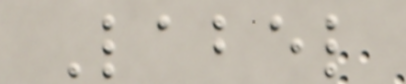Label
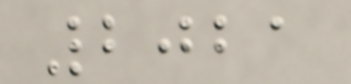2021
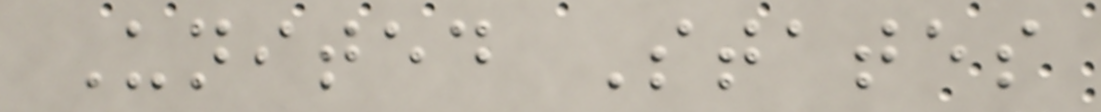United States
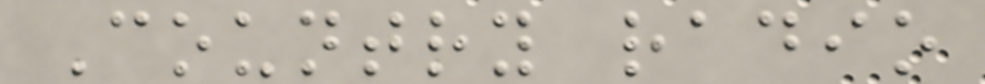Country radio
